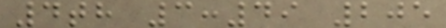4th 3:49 205
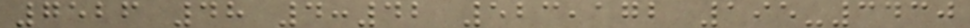7526 48 4:42 523,172 195-3430
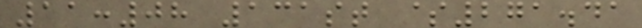11:08 131st $271.41
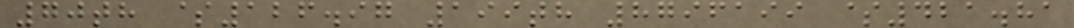70th $126.97 199th 8796199 $421.81
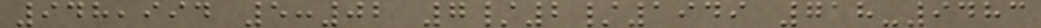948,994 5:02 7/2/1949 718-9483
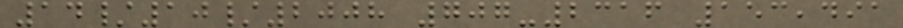14/10/2008 707-2316 153,491
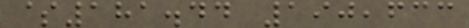$181.44 190,633
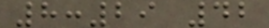8:29 42
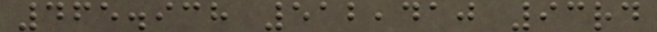465.938 512,410 93rd
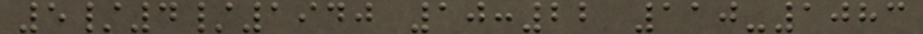5/4/1940 10:22 110-1083
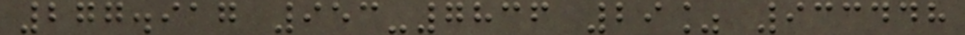277.917 953-7836 29% 933448
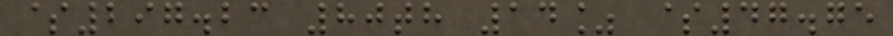$297.23 80th 14% $47.75
